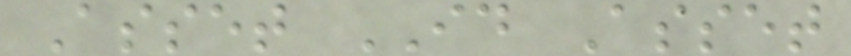Asset ID Asset
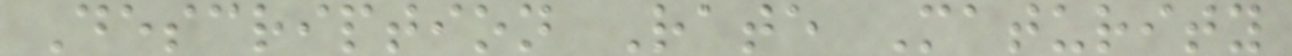Description Rate Maturity
